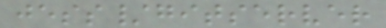jess/gitserver
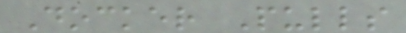Docker Pulls
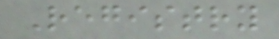Registry
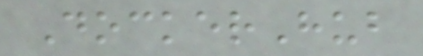DockerHub
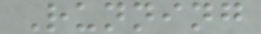Running
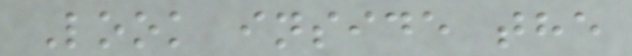Look inside the
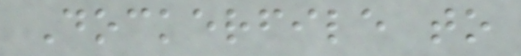Dockerfile to
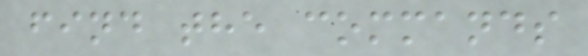find the commands
